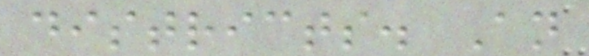districts. An
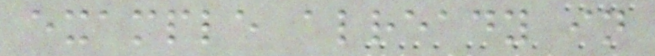example already in
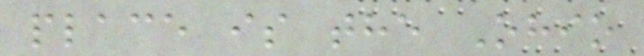place is the Ohio
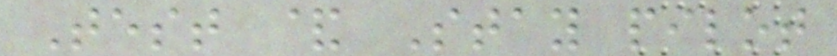Test & Stay pilot
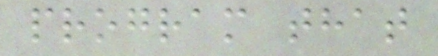program that
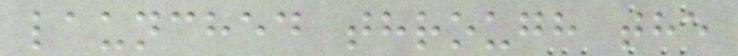launched through the
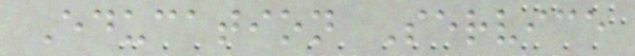Education Service
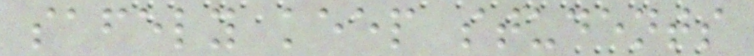safely keep students
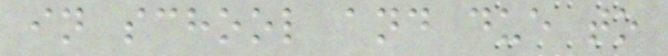in school and due to
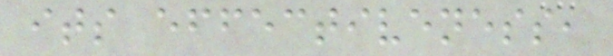its effectiveness,
